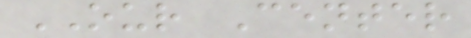OUR Center
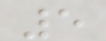5
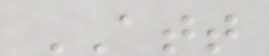ATT
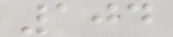104
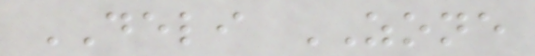DELI ZONE
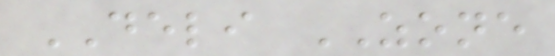DELI ZONE
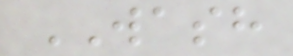WASH
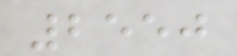2550
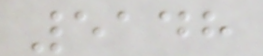5148
